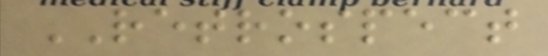RETROSPECT
